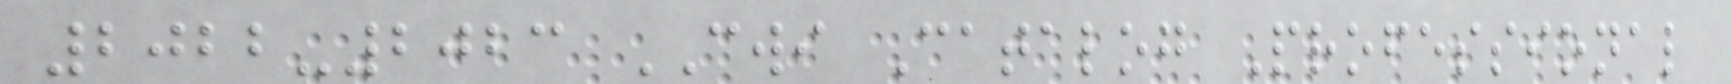2022-2023 CWI Catalog Professional
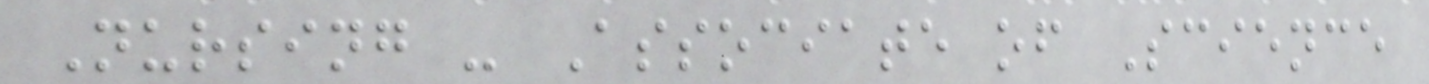Nursing - Associate of Science
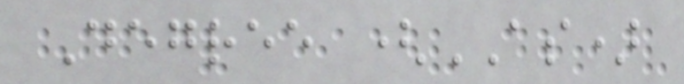Degree (AS)
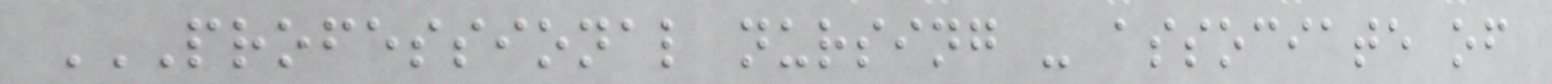PROFESSIONAL NURSING - ASSOCIATE OF
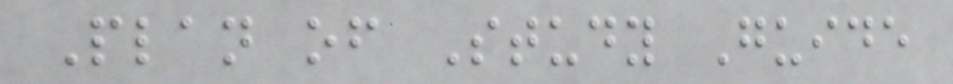Plan of Study Guide
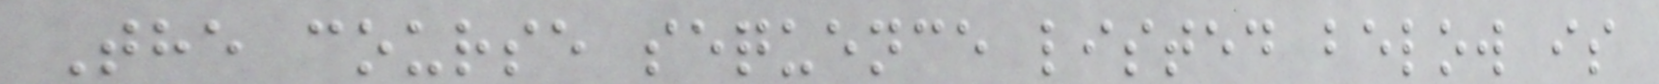The course sequence listed below is
